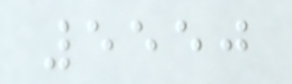5550
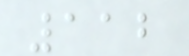112
